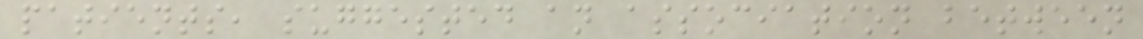patients, suggested an association between
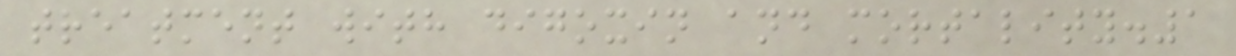treatment with digoxin and mortality.1
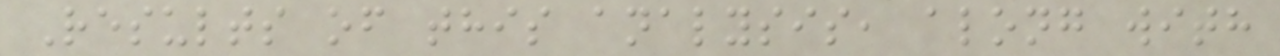Results of this analysis, along with
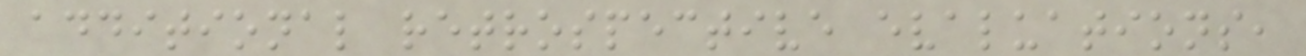additional retrospective evaluations,
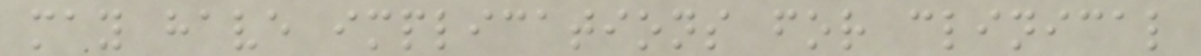may have implications for clinical
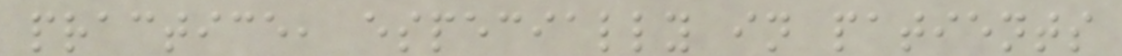practice, especially in patients
